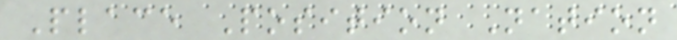Place Position Nation
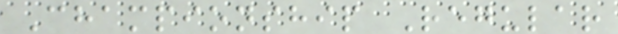Championship Regular
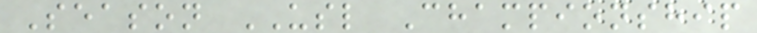Season USL Championship
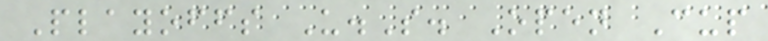Playoffs U.S. Open Cup
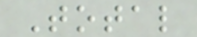Total
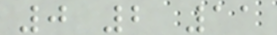0 2 11
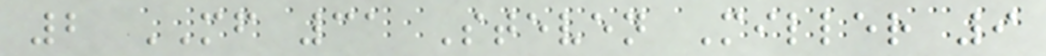2 MF 31 Steven Miller 9
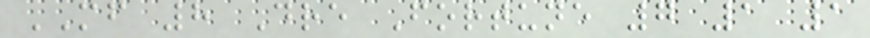MF 8 Dre Fortune 7 1 1
